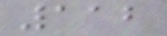112
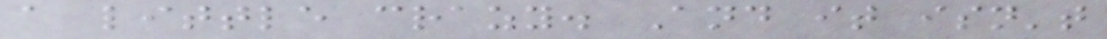a little crazy. And it isn't
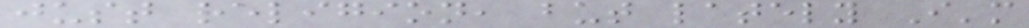just religion, but lately I'm
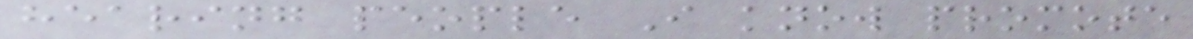hearing people I know promote
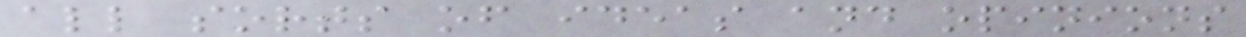all sorts of ideas and opinions
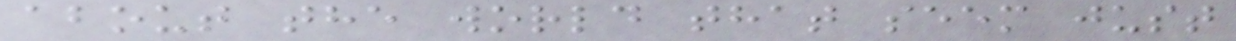about the world that seem just
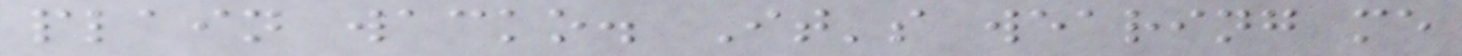plain wacko. It's wearing me
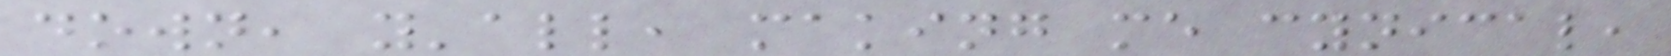down, y'all, making me cynical,
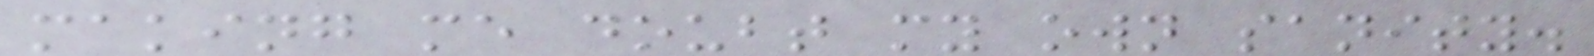making me doubt my own sanity.
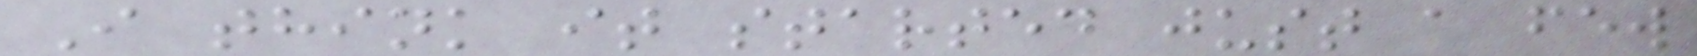I think it started just a few
